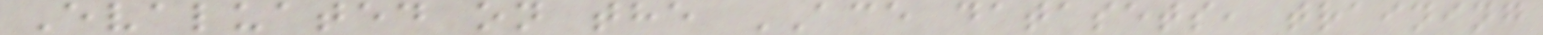Evaluated on the ACE datasets, training
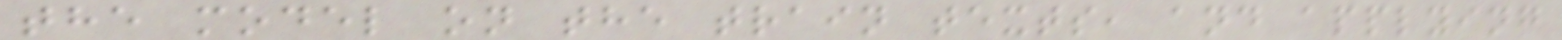the model on the train texts, and applying
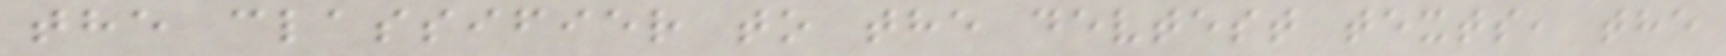the classifier to the devtest texts, the
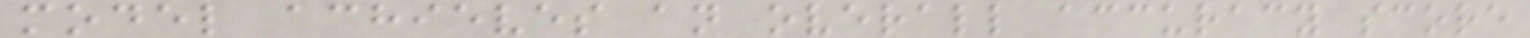model achieves an overall accuracy score
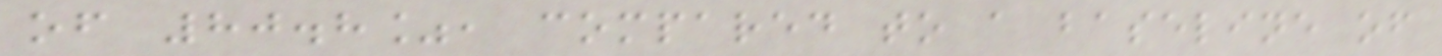of 80.8%, compared to a baseline of
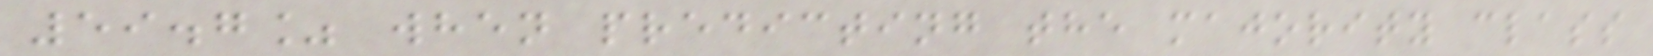59.7% when predicting the majority class
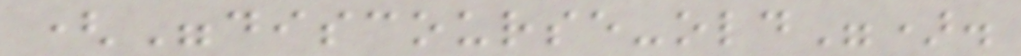("discourse-old").
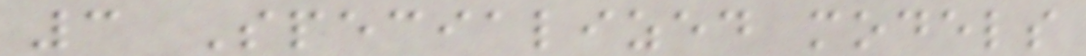3 Specialized models
